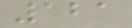121
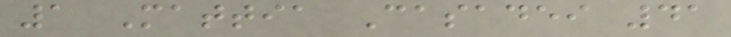1 Mattia Casadei 41
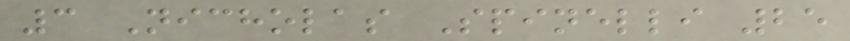3 Nicholas Spinelli 25
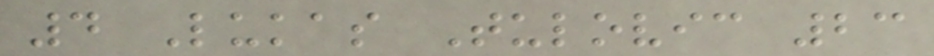4 Lukas Tulovic 23
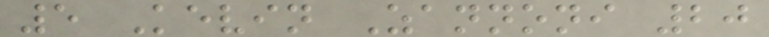5 Kevin Zannoni 20
